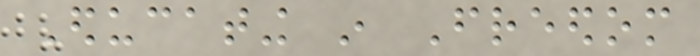Educating in Freedom
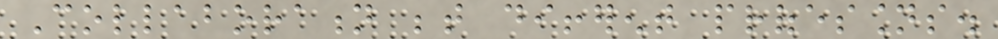Collaboration between different professions.
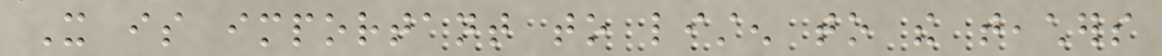It is important to listen to the teachers
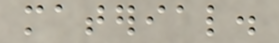material.
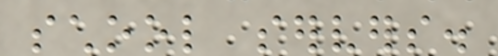school servers.
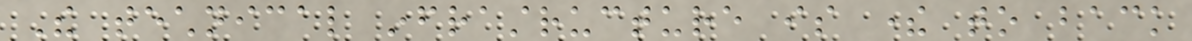The technical infrastructure is there to back
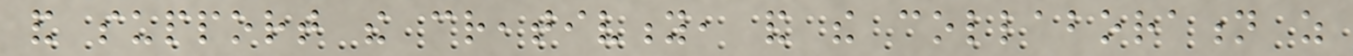and support the creativity, and the collaboration as
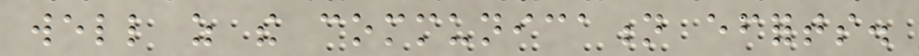well as the communication efforts.
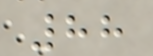88
